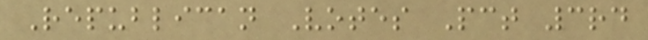Republican Votes Pct 3rd
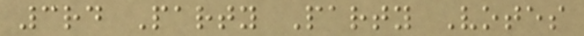3rd Party Party Votes
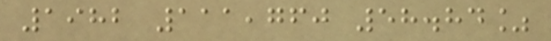1982 111,760 58.84%
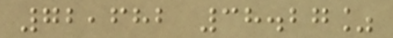72,682 38.27%
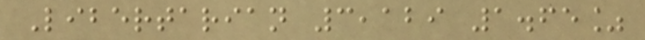Libertarian 3,129 1.65%
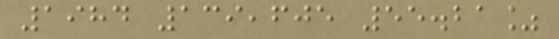1984 139,605 55.21%
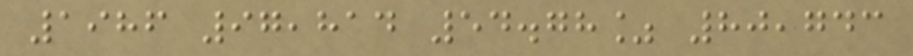1986 97,814 54.78% 80,743
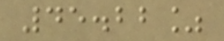45.22%
